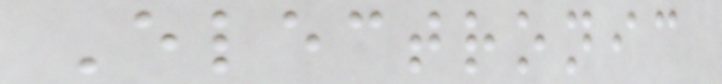Electronic
